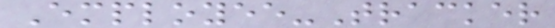Employee-Tracker
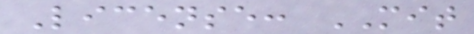License: MIT
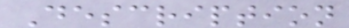Description
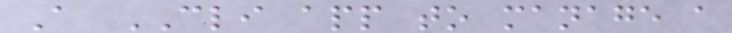A CLI app to manage a
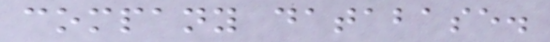company database.
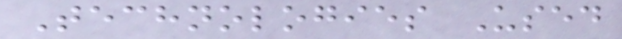Technologies Used
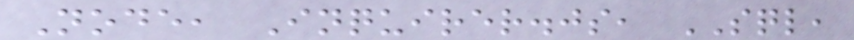Node, Inquirer.js, SQL,
